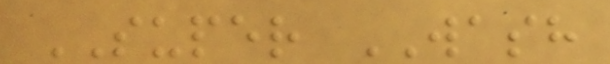SUPER WASH
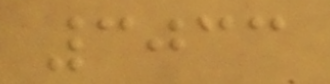3033
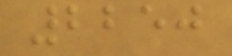2250
